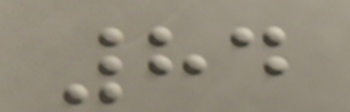84
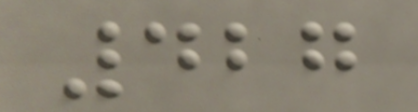427
